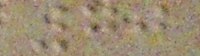70
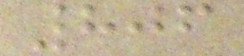806
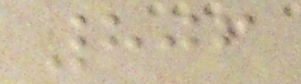806
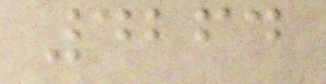4264
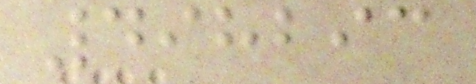498293
